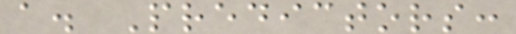a. Predictors:
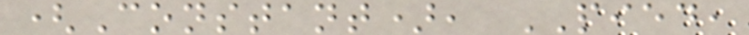(Constant), PIED,
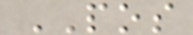POS
